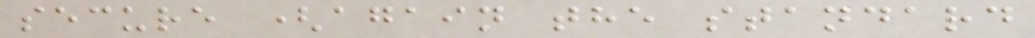secure (again the standard
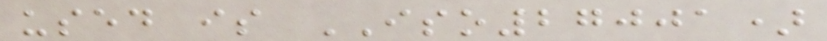used is ISO27001)
